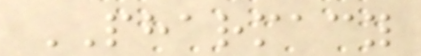PHARMACY
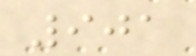901
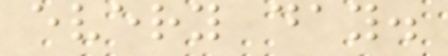every day.
